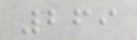269
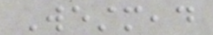Westmead
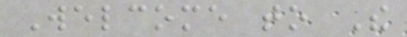Welcome to The
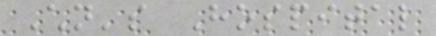Children's Hospital
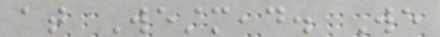at Westmead. We
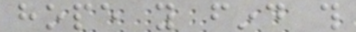hope you find this
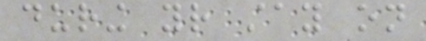during your stay on
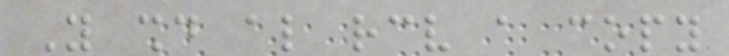You should also receive a copy
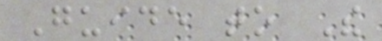Guide to The
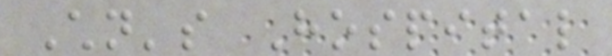Children's Hospital
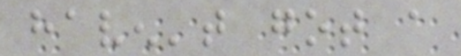haven't got a
